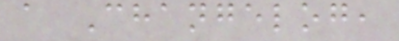a Changelog,
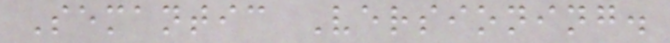Semantic Versioning.
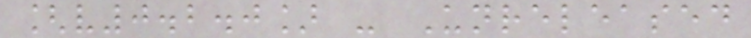[v0.2.0] - Unreleased
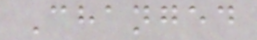Changed
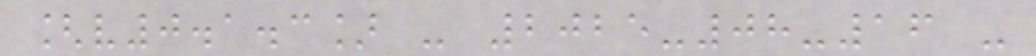[v0.1.3] - 2025-08-16 -
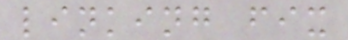linking fix
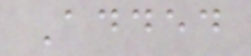Added
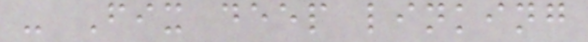- Fix deep linking
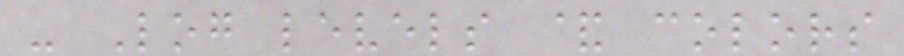- Log levels & colors
